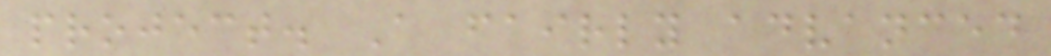project. A fairly advanced
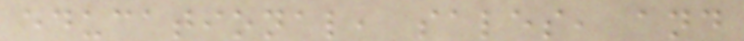educational, sales, and
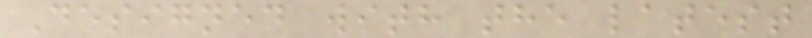Designed with the latest
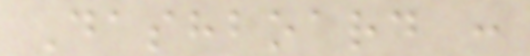Dashboard :
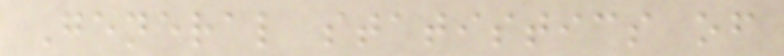General statistics of
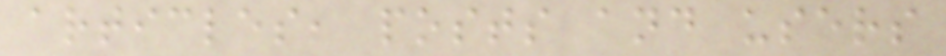articles, posts and users
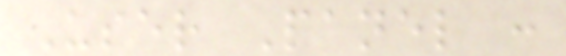User Panel :
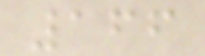166
